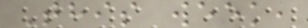This week,
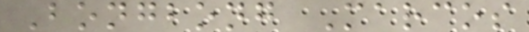Bongbong Marcos
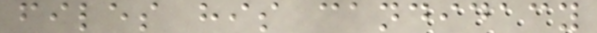files his candidacy
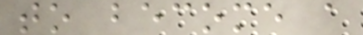to become a
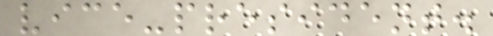vice-president.
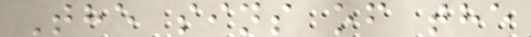The sins of the
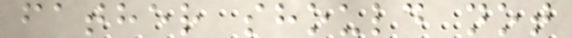father should not
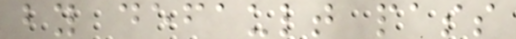by default pass
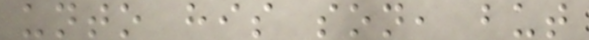unto his son, but
